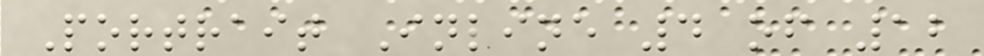Portrait Inline 4 of 12
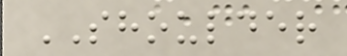SHOULDER
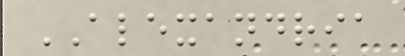ALEXANDRIA
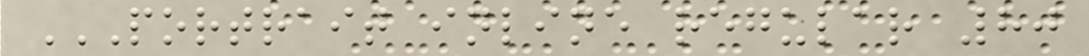PORTRAIT INLINE REGULAR 80
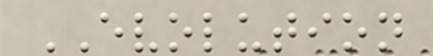EVOLUTION
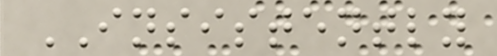INSISTENTLY
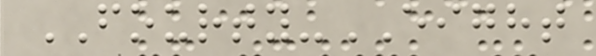FOURTY-EIGHT
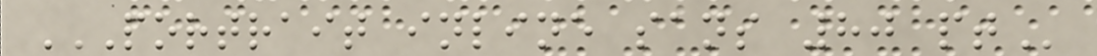PORTRAIT INLINE SANS 80 PT
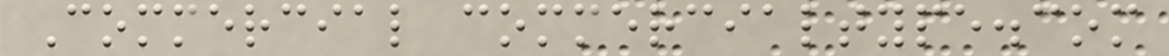Commercial commercialtype.com
